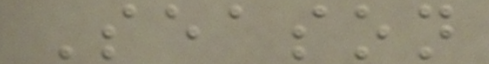Season
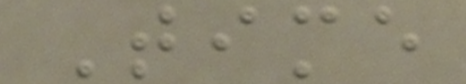Time
